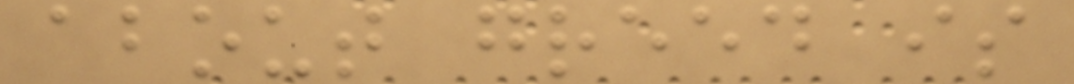about greed is
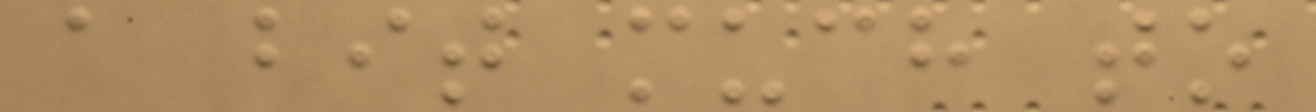a bit much to
